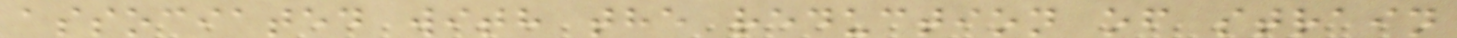associated with the reduction of strain
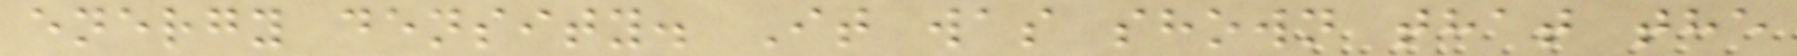energy density. It was shown that the
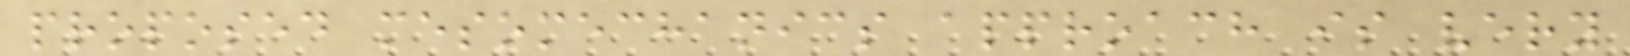proposed mesomechanics approach is very
